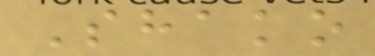Shako
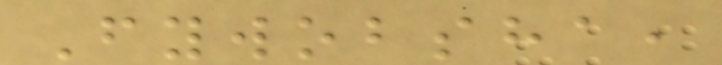Fywobsha,
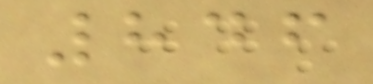846
